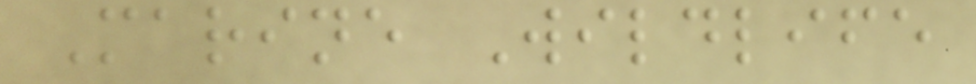Marine Wildlife
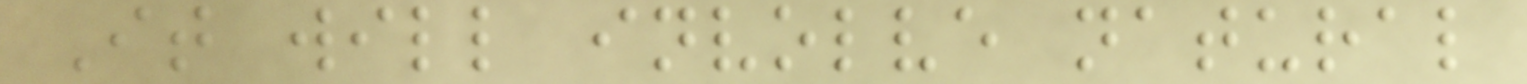It will involve natural
